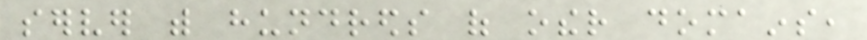server with hundreds of other domains,
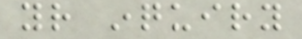your inquiry
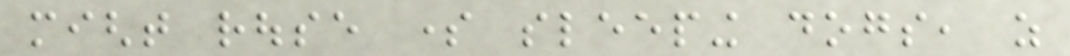might rouse some sleeping dogs, as
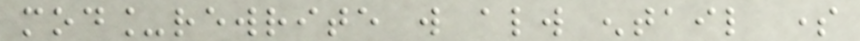mod_rewrite will always entail some
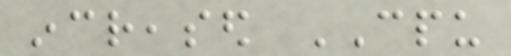increased CPU
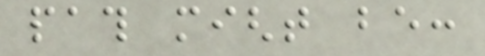path might be:
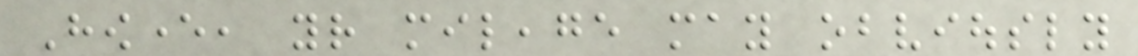However, your mileage may obviously
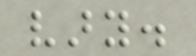vary.
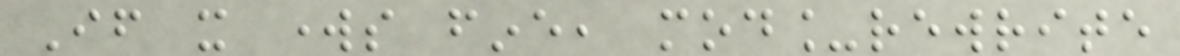If it works fine, mod_rewrite
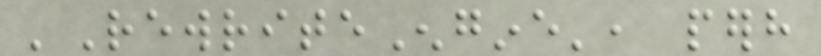'RewriteEngine', perhaps
